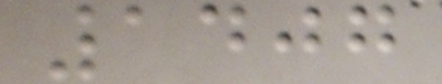1407
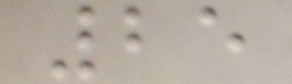25
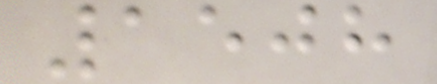1508
